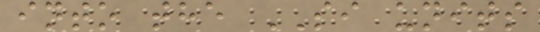into the SI units
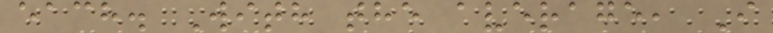each. With the average, I
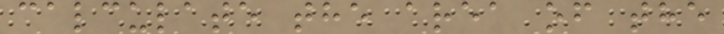calculate the area of the
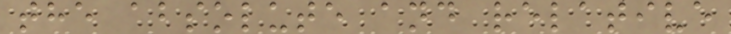the absolute and relative
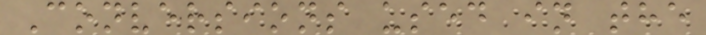Conversions used in the
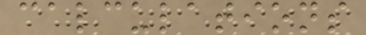calculations
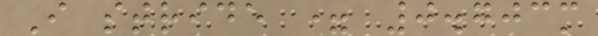I stride = 0.703m
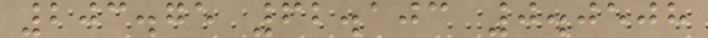203.75 62.103 0.0508
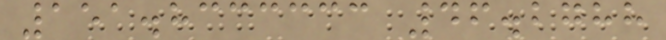151.8333333 46.2788
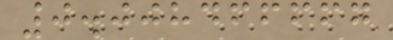0.008466667
